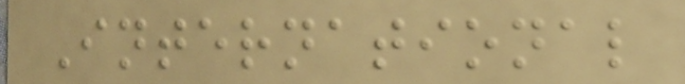International
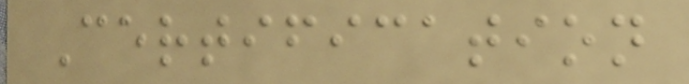Certification
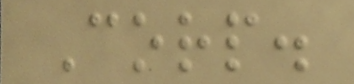Corp.
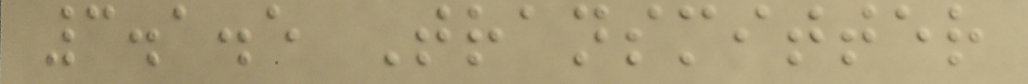3.1.5 Transmitter
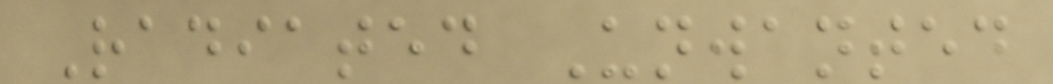Radiated Unwanted
